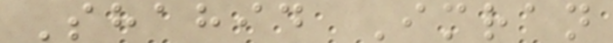Shahid Imran
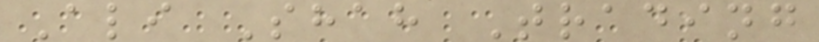Ali Shah Trading
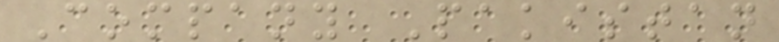Company Pakistan
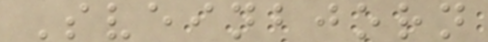Sveinbjorn
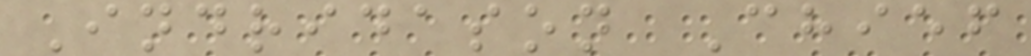Indridason Chief
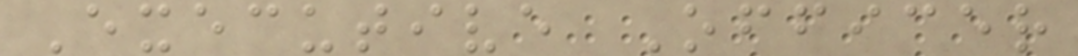Executive Officer
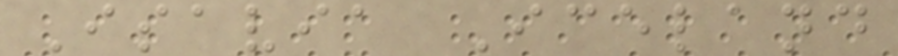Isavia Iceland
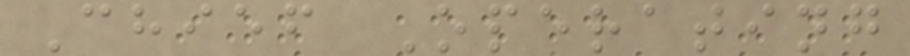Chief Operating
